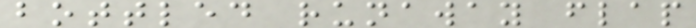bottled runaway flap
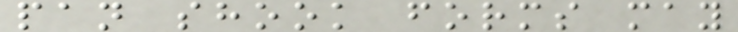pan shook forms may
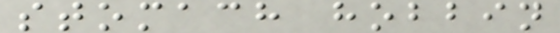stomach hobbin
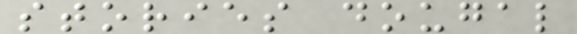stories dougal
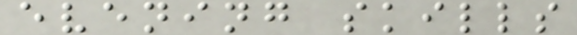evening skills
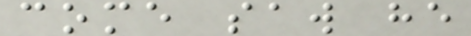come saw he
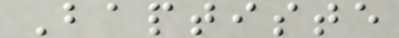Baptiste
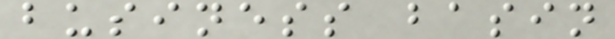business basin
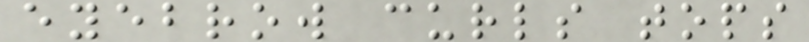eyebrow curls tops
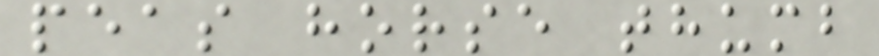peas horse thumb
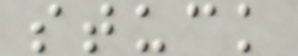stuck
